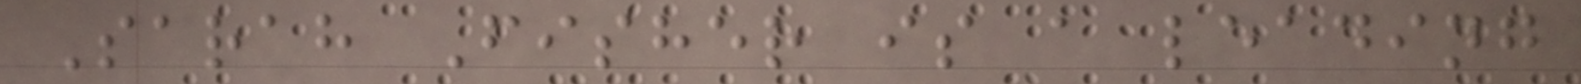Sarah Fisher is a leading
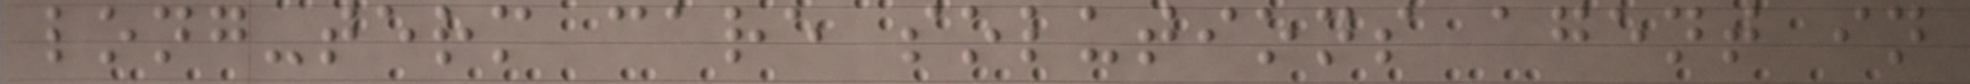long-term care solutions agent in
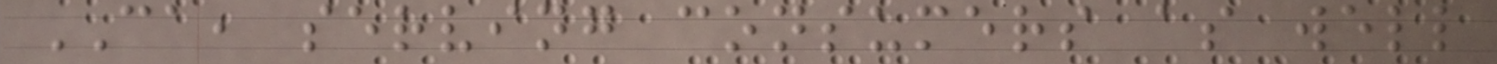CA, serving consumers as well
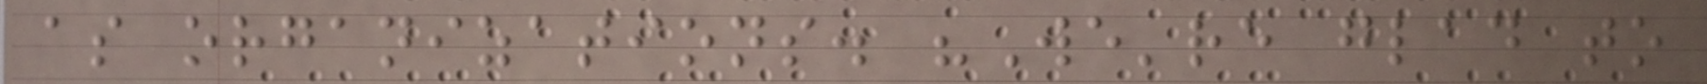as organizations. "We're glad to
